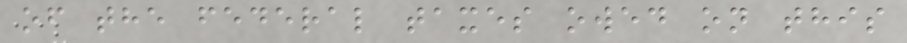of the federal taxes owed on this
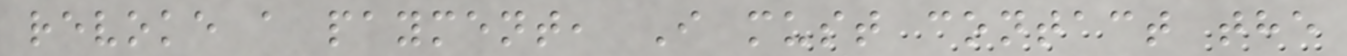revoke a payment, I must contact the
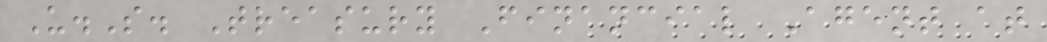U.S. Treasury Financial Agent at
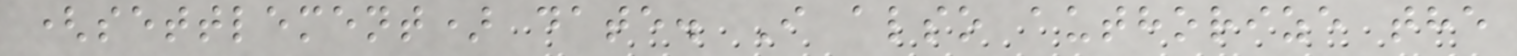(settlement) date. I also authorize the
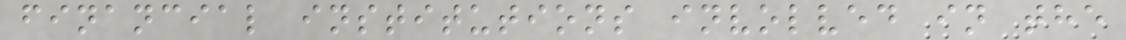financial institutions involved in the
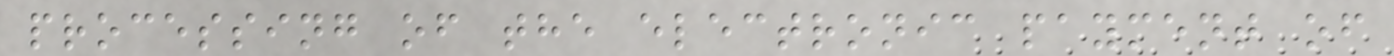processing of the electronic payment of
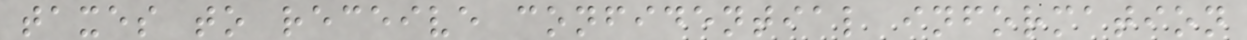taxes to receive confidential information
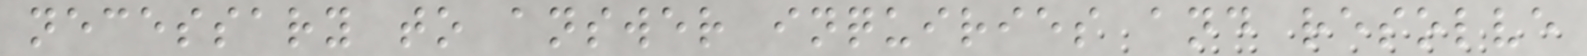necessary to answer inquiries and resolve
